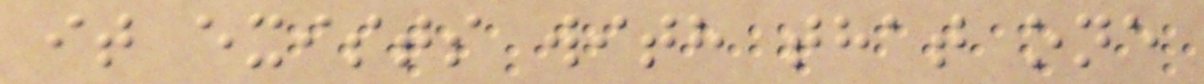it exists with that one
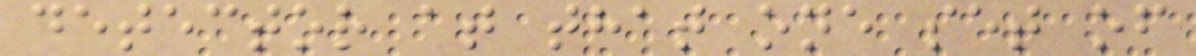detector at that one set of
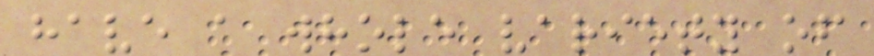have a whole variety of
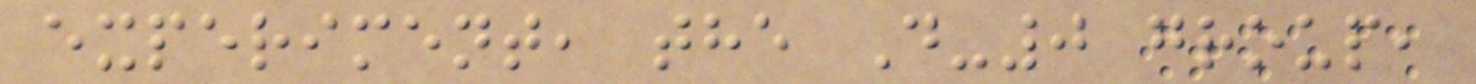experiment, the D-0 group,
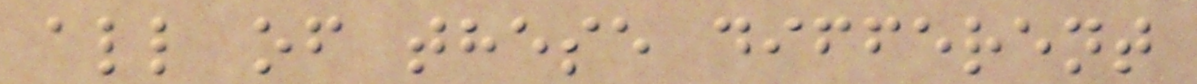all of these different
